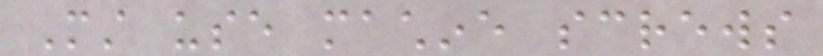Must use machine screws
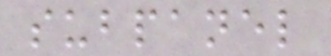subpanel
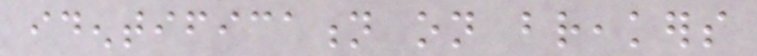identification on breakers
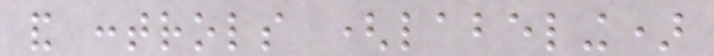and controls (labeling)
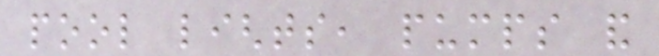pool lights, pumps and
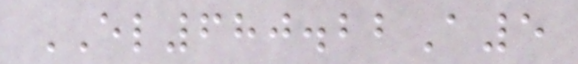EL680.22A5
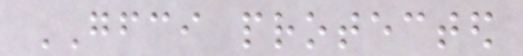GFCI protected
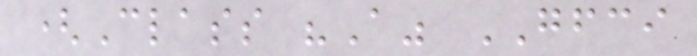(Class "A" GFCI
